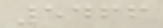5466
